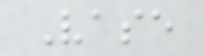Vase
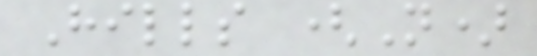Hills (N)
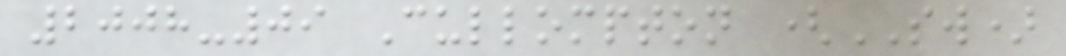2008-09 Cullompton (SW)
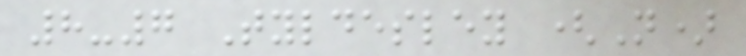8-7 Tyldesley (N)
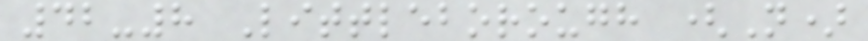42-8 Littleborough (N)
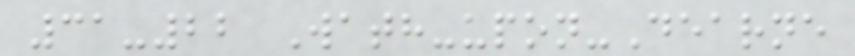31-22 Wath-upon-Dearne
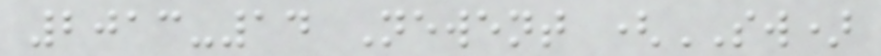2013-14 Newent (SW)
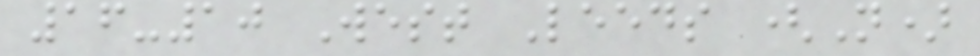16-10 West Leeds (N)
